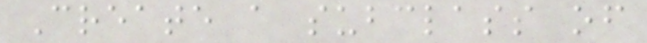Create a subclass of
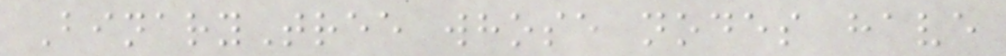BinaryTree whose nodes have
